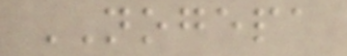NOGEPA
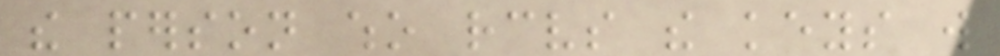the person who receives the keys will
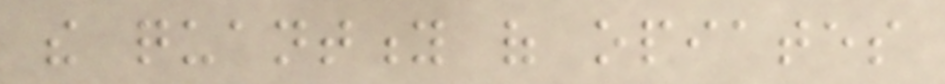the quantity of opiates
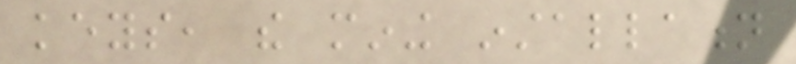keys, the mining installation
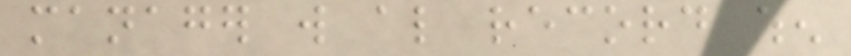manager will also record when
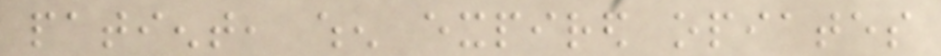patient, when expired opiates
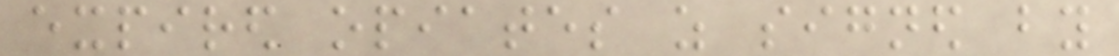expired opiates as signed by
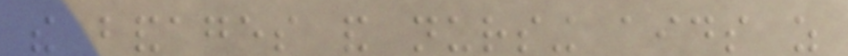the bandages and nursing aids as
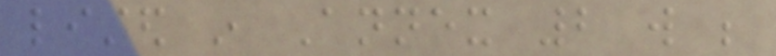listed in Annex 2 will be
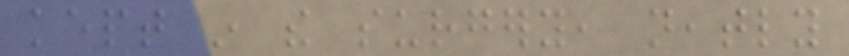kept in the surgery, neatly
